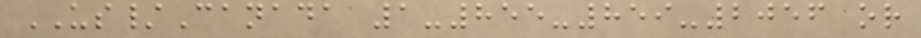US/Canada 1-855-859-2056 or
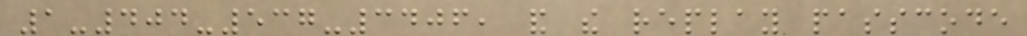1-404-537-3406, and the replay passcode
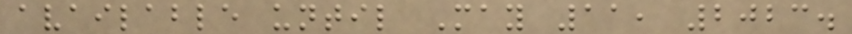available until May 11, 2023.
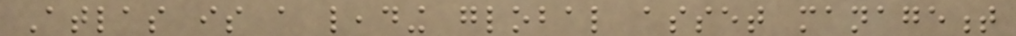Atlas is a leading global asset management
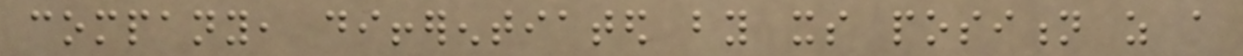company, differentiated by its position as a
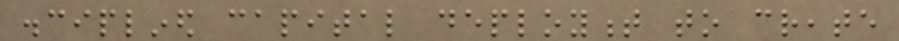disciplined capital deployment to create
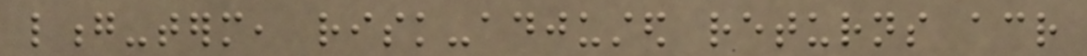long-term, risk-adjusted returns across
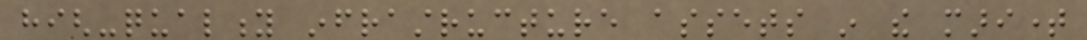high-quality infrastructure assets in the maritime
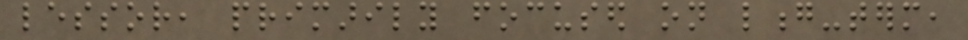lessor, primarily focused on long-term,
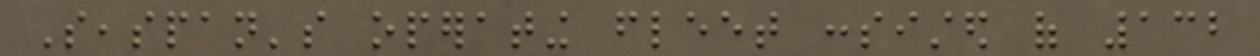Seaspan's operating fleet consisted of 132
